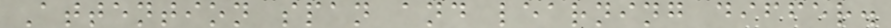Attention span and learning differ.
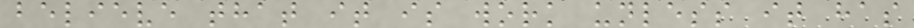believe that it is work unless it has
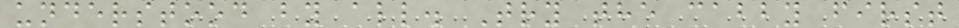understood by all. Try the cabby first
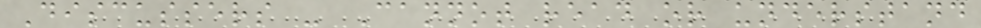Discussers - Cannot read or understand
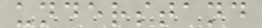understand
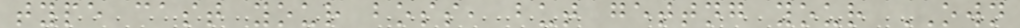type cast your boss, but gettng your OWN
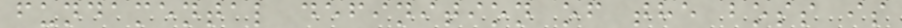fundamental definition of the boss is
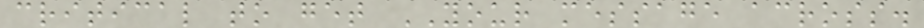critical to get YOUR message across.
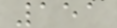151
